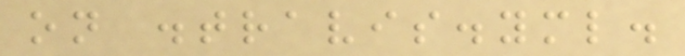on .travis.yml.
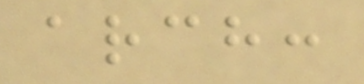arch:
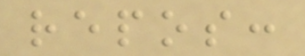repos:
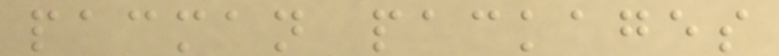pacman packages
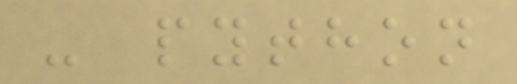- python
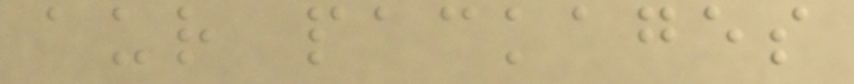aur packages
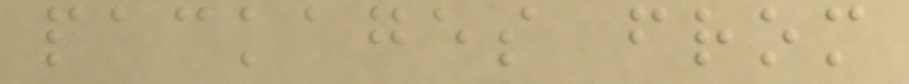packages from
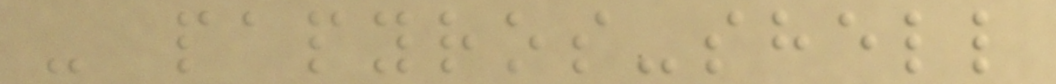- papyros-shell
